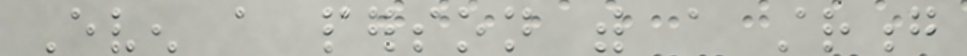Even a person with a strong
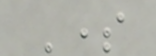Some
